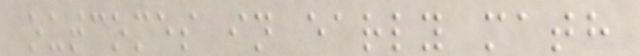outcomes in early math
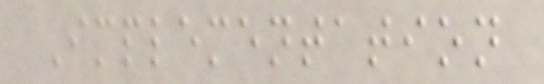Implementation
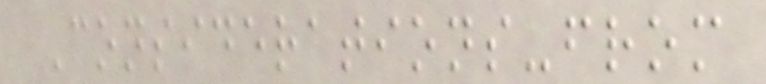Considerations-from
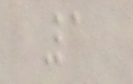1
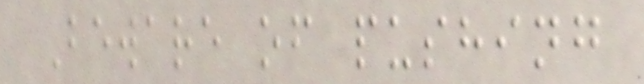Beware of pushing
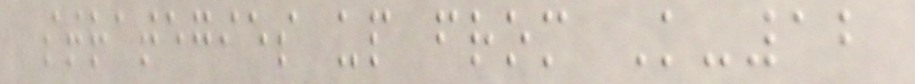strategies up from K-12
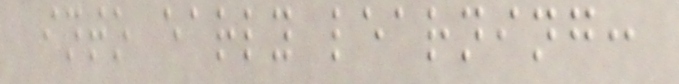into early learning:
